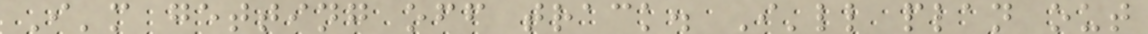I'm getting off track. I'll plan out
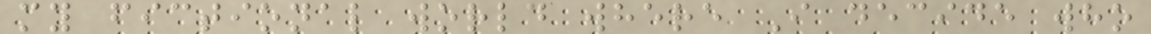my fictional world where I decide who
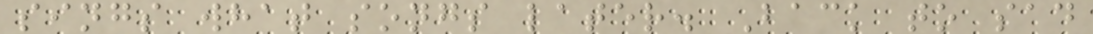sings what songs later. Back to sad
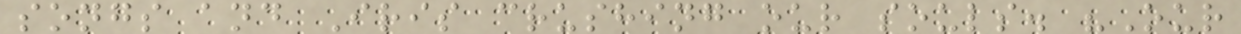songs and Iris crushing our souls. "Our
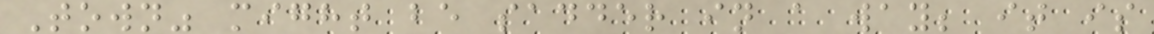Town" might be sadder in a way; it is
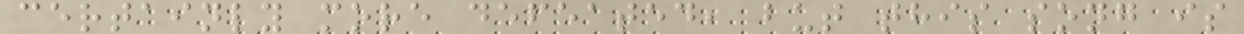certainly more defeated, but this song is
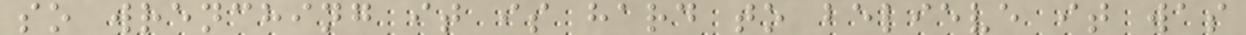so wrenching it is hard to believe it was
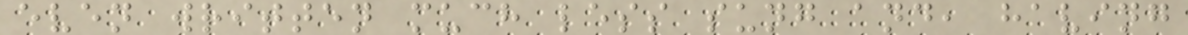even written much less sung and, having
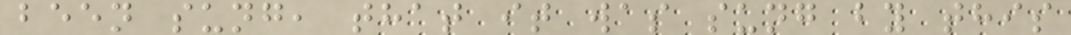been sung, that it was sung by this
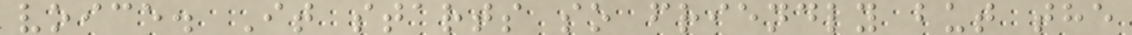voice. It starts so friendly but the
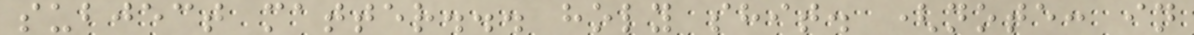subject matter... holy shit. (note: in
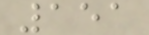151
